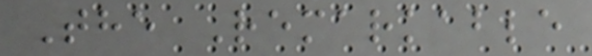The Remarkable
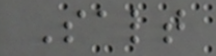Salt
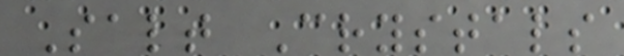Salt Crystals
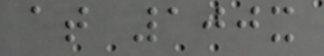at 100x
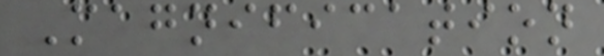Magnification
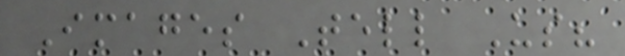Images Tell Us?
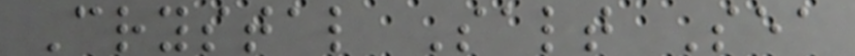Crystal Salt Sea
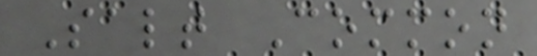Salt Common
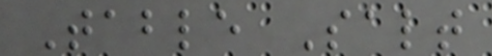Table Salt
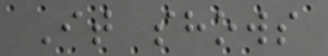It shows
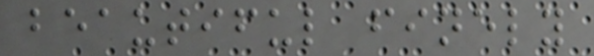beautiful finely
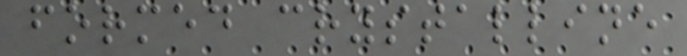formed crystalline
